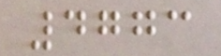4773
